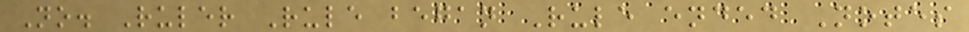No. Ruler Rule began Rule ended Notes
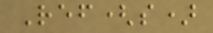Ref(s)
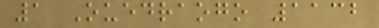1 Ouedraogo 1132
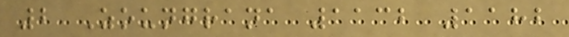2 Zoungrana 1132 1182
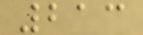213
